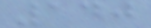140
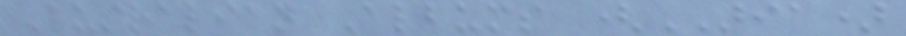Australian Albums (ARIA)
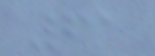61
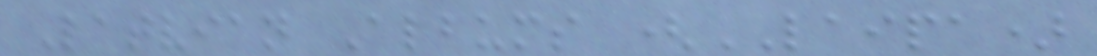Latvian Albums (LAIPA)
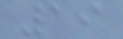19
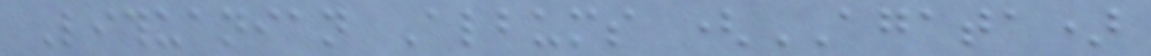Lithuanian Albums (AGATA)
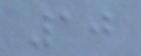10
